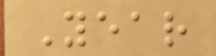Year
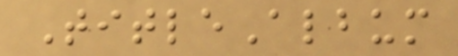TitleAlbum
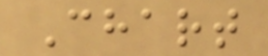Chart
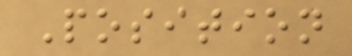Position
